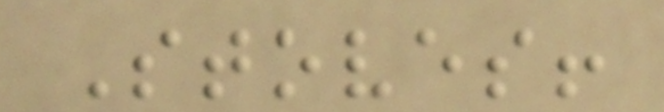Stoves!
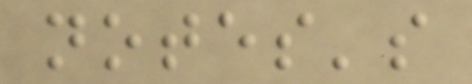notes's
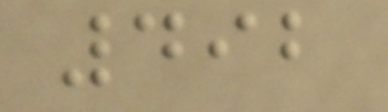492
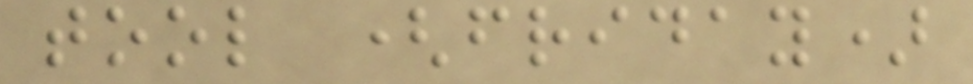tool (friday)
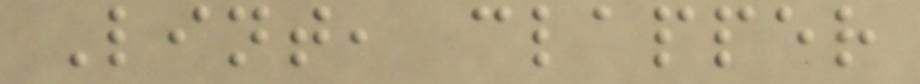Lint, clapper
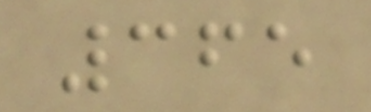365
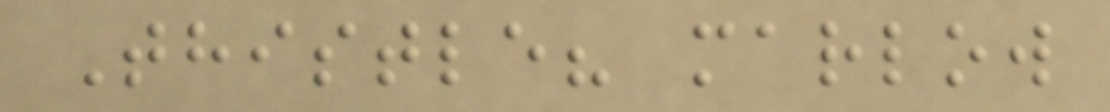Thistle? marlow
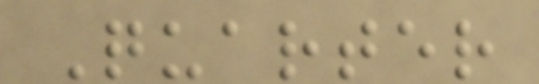Quarter
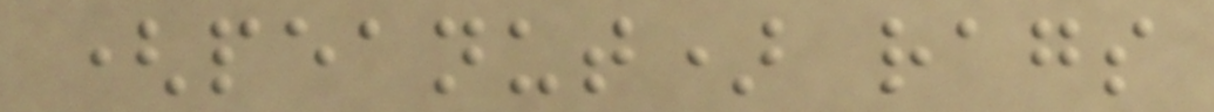(peanut) rags
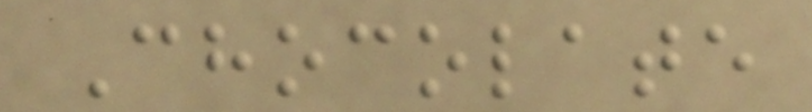Chocolate
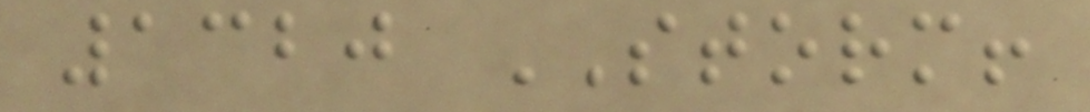1320 STORM!
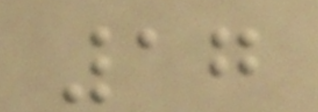17
